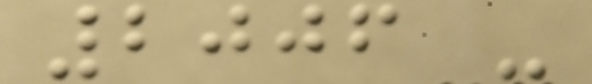2006 -
